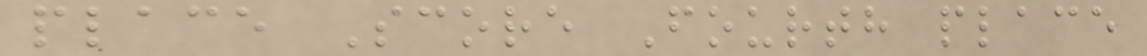place Score Fourth place
